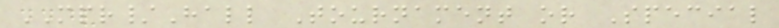MPR/Hall Tournament or Special
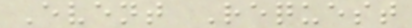Event Request
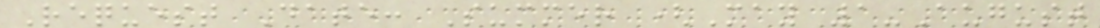Request Date: Summer (May 1-August
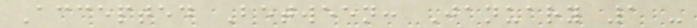Accepted Between: January 1 -
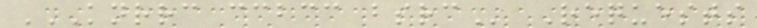KNRRC CCBCC BSRC Requests
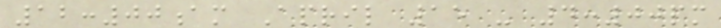12:00am April 15 - 4:00pm
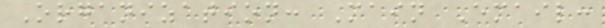Organization: Main Email:
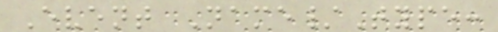Event Name/Type:
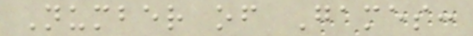Number of Games:
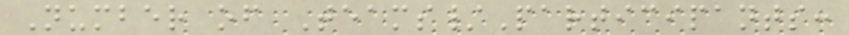Number of Teams/Participants:
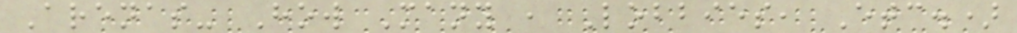Arenas- How Many , Lobbies, Etc.)
